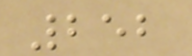252
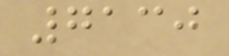7130
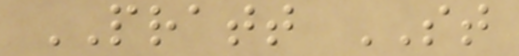PRATT ST
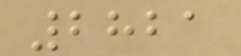2821
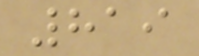819
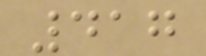417
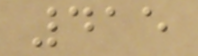415
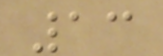13
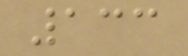133
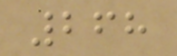268
